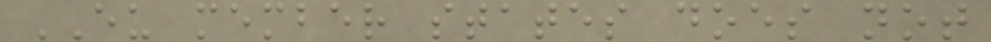EU member states does not
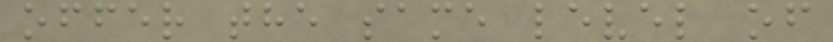offer the same level of
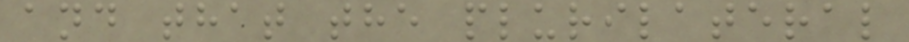and that the plurilateral
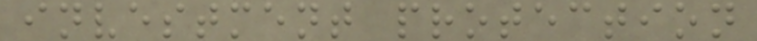investment protection
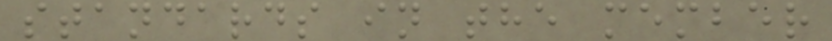standards in the member
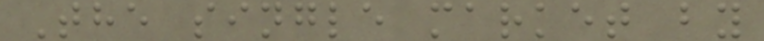The single market by
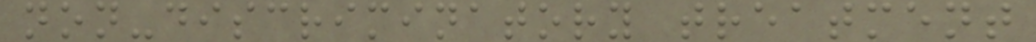non-discriminatory treatment
